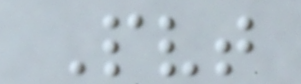Pvt
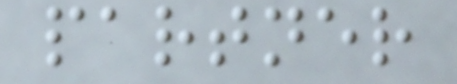partner
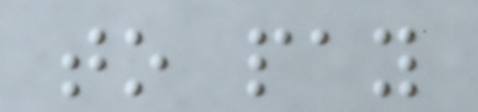to pay
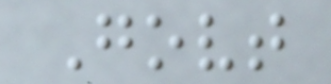Govt
